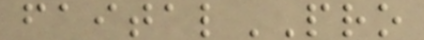faitalPRO
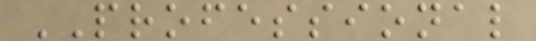PROFESSIONAL
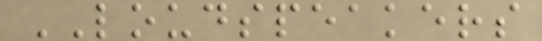LOUDSPEAKERS
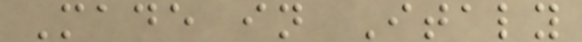Made in Italy
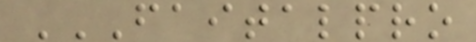FAITALPRO
